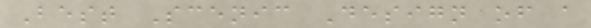Best Scenic Design of a
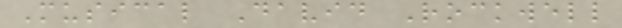Musical David Rockwell
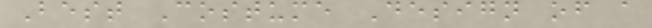Best Costume Design of a
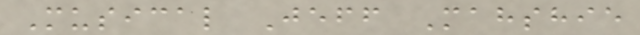Musical Jeff Mahshie
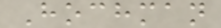Hochman
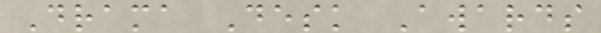Drama Desk Awards
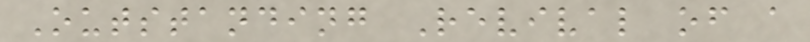Outstanding Revival of a
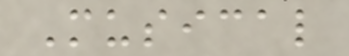Musical
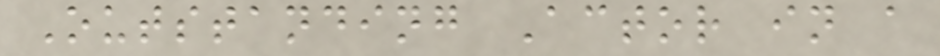Outstanding Actor in a
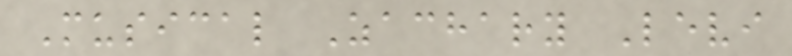Musical Zachary Levi
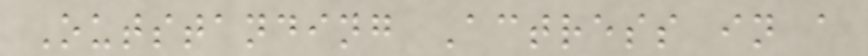Outstanding Actress in a
